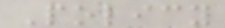Policy
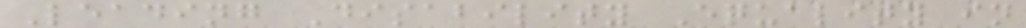Leading Disability Equality in
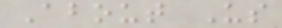About Us
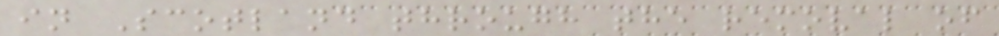in Scotland through the removal of
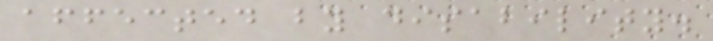affected by disability.
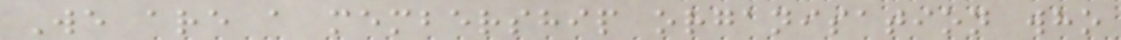We are a membership organisation who
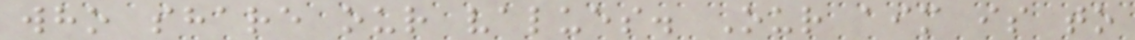who share our values. Our aim is to
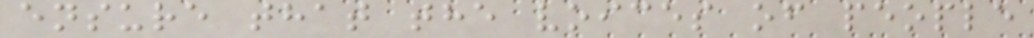ensure that the voices of people
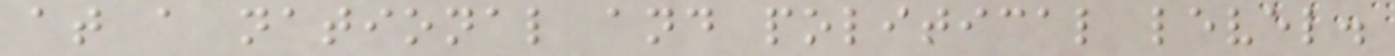at a national and political level.
